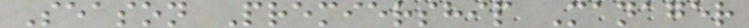Season Premiership Manager
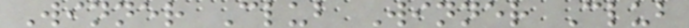Winner Club Winner Club
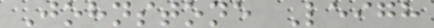Johnstone Leigh
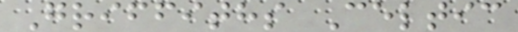Griffiths Celtic
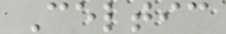Celtic
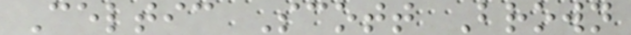Celtic Scott Brown
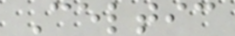Celtic
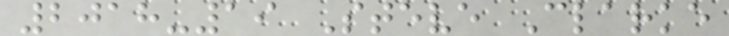2018-19 Steve Clarke
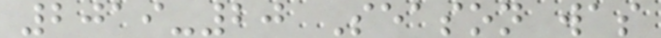2019-20 Season was
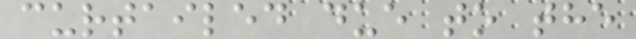curtailed due to the
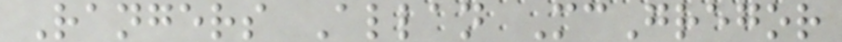Rangers Allan McGregor
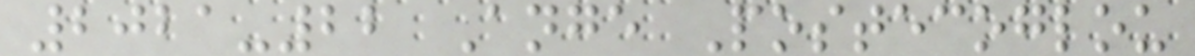2021-22 Ange Postecoglou
